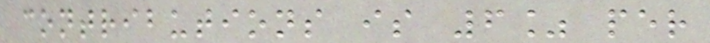contributions is 6% per
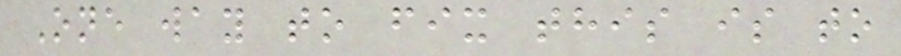One way to fix this is to
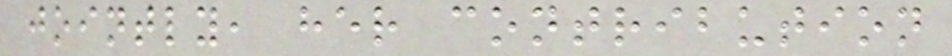jointly, her contribution
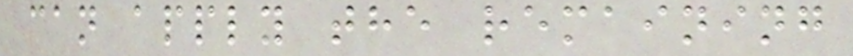can apply the remaining
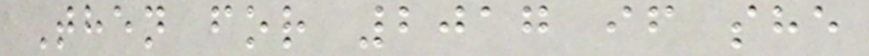Then for 2017 if she
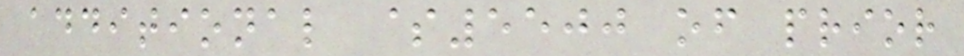additional $5500 of prior
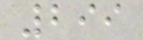299
